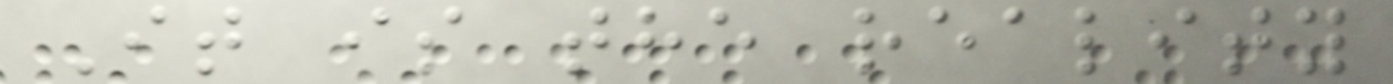It is the reality
